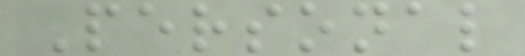Personal
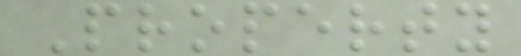Property
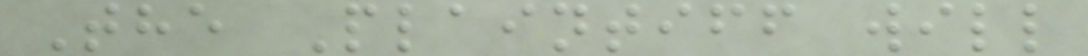The Plaintiff will
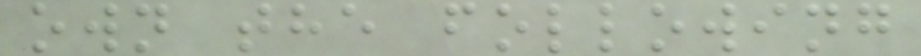own the following
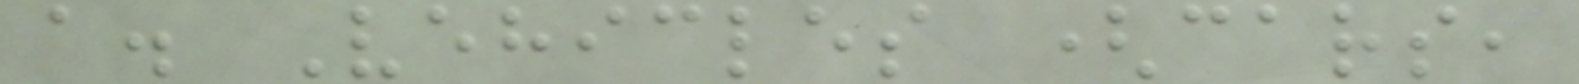a. Vehicles (cars,
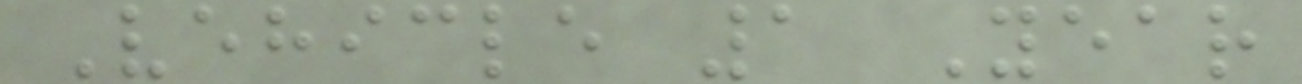Vehicle 1 Year
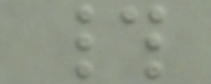#
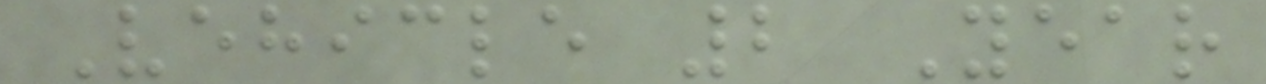Vehicle 2 Year
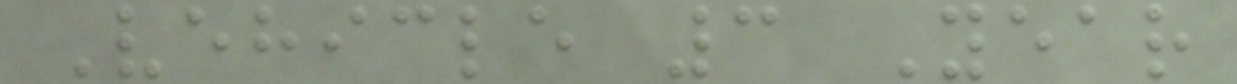Vehicle 3 Year
